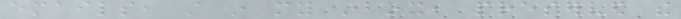emails, still in my inbox, preserved the
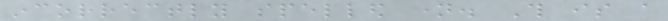incorrectly spelled name. This is a
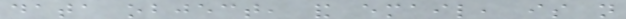data object, and email, is not
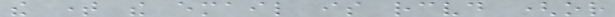the time the email is received (or
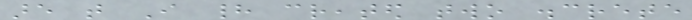are that I had created two discrete
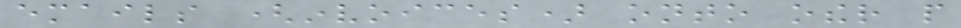emails (invoices) onto other people
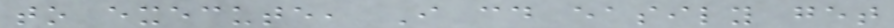to execute, I could easily get
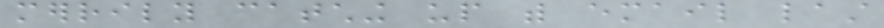merrily catching up with email last
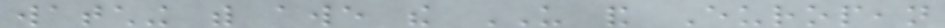watching with awe the US and European
